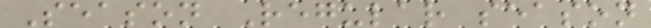Season Regular season
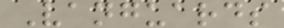Vanguards
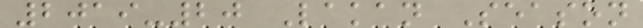2019-20 Lakan Season
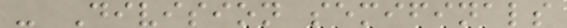- Division semifinals
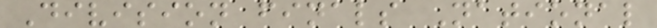Division finals National
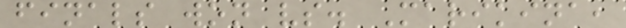finals won vs. Marikina,
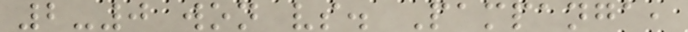2-0 won vs. Pampanga,
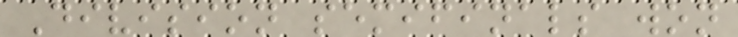Division semifinals won
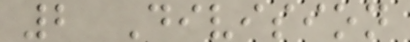2 Division
